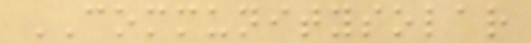COMMUNITYSOLAR
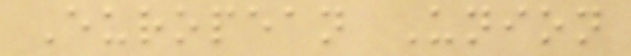European Union
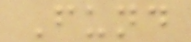Fund
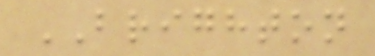BRIGHTON
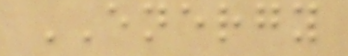ENERGY
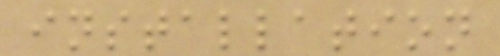installation
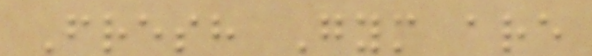Fresh Gym are
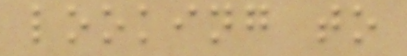looking to
